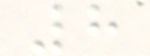8
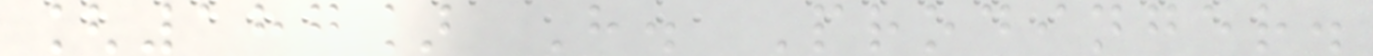[187] H. Prodinger.
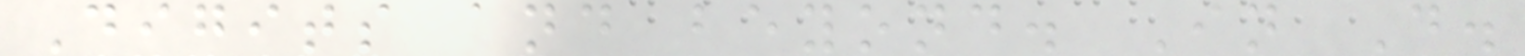Digits and beyond. In D.
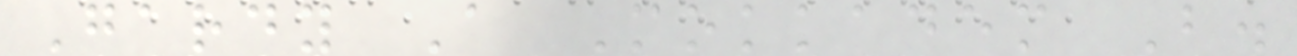Gardy A Mokkadem B.
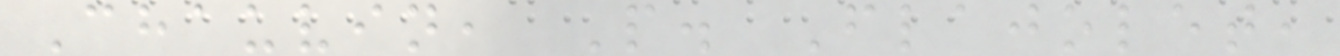Chauvin, P. Flajolet,
